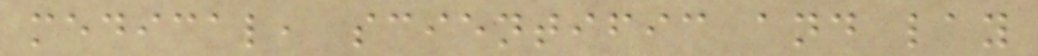medical, scientific and lay
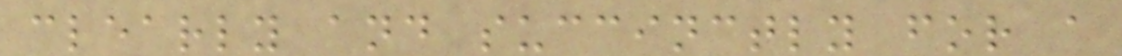clearly and succinctly for a
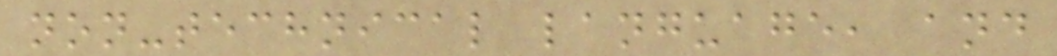non-technical language, and
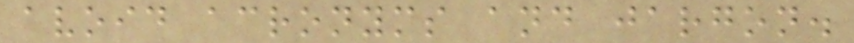avoid acronyms and jargon.
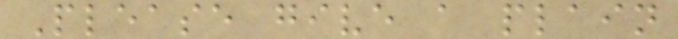Please give a plain
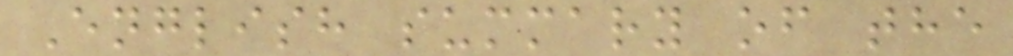English summary of the
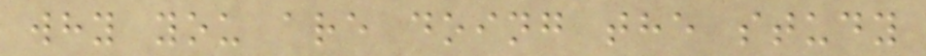why you are doing the study
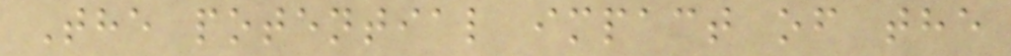The potential impact of the
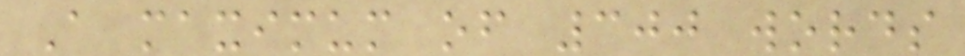A maximum of 300 words
